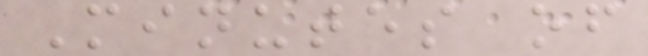Minutes of
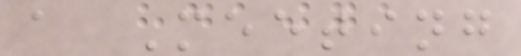a Meeting
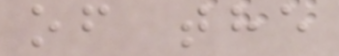of the
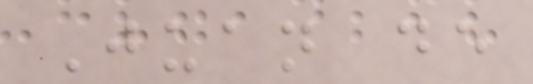Juan de
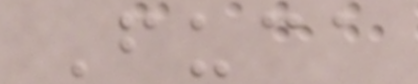Fuca
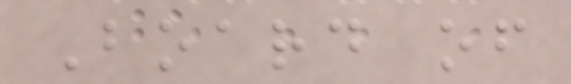Board of
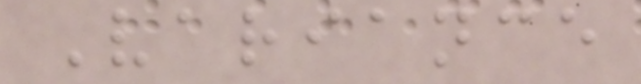Variance
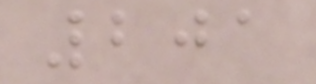201
